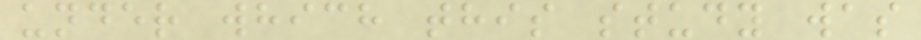under which this study was
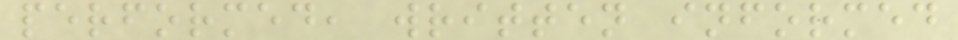performed, written informed
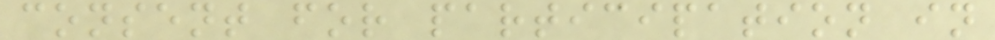consent for participation in
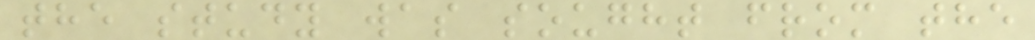the study was sought from the
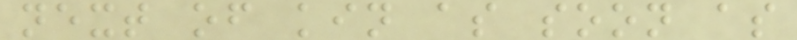next of kin as soon as
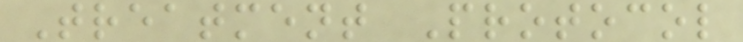Treatment Protocol
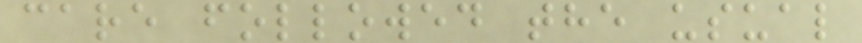care followed the usual
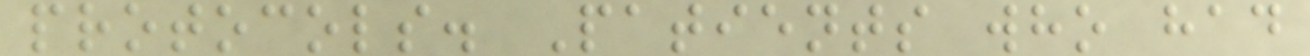protocols. Patients who had
